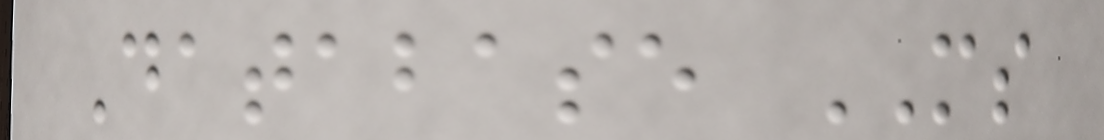Database MS
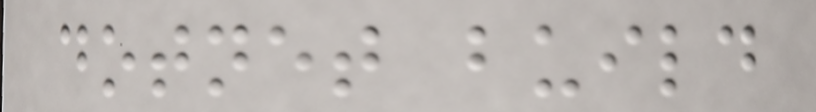dotnet build
